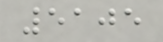5105
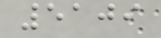5109
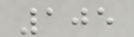105
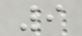9
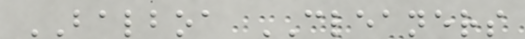BALBOA CLEANERS
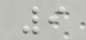9
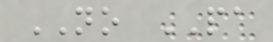NO PA
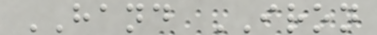HAND IRON
